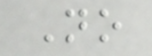No
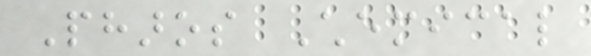Pharos Chemical
